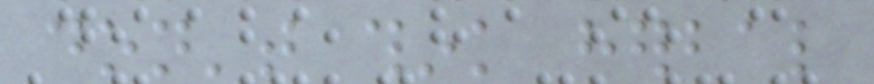don't think herbal
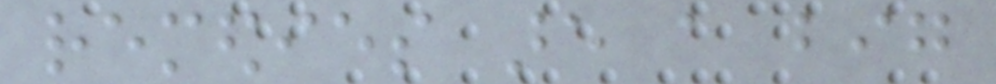remedies are a big
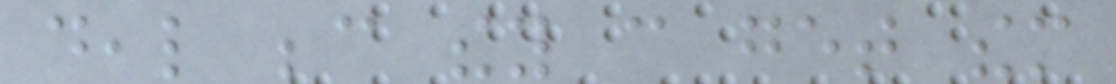deal because they can get them
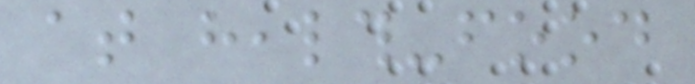at health-food
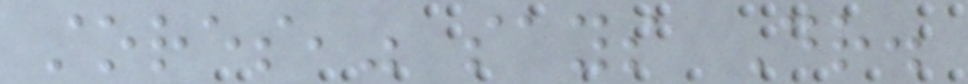stores," says Dr.
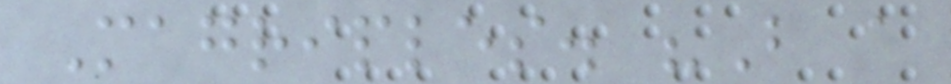Magriples. "But a
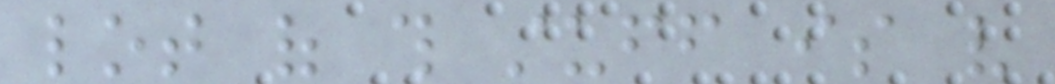lot of this stuff is very
